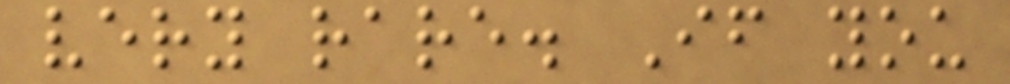very rare. If you
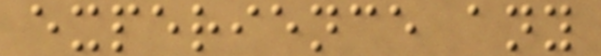experience any
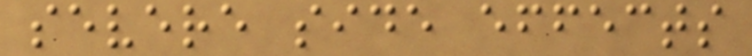severe side effects
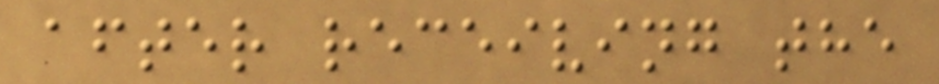after receiving the
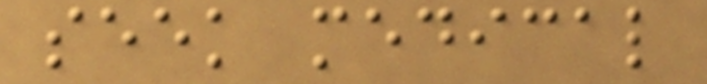seek medical
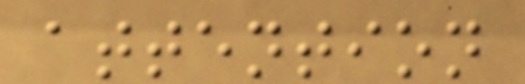attention
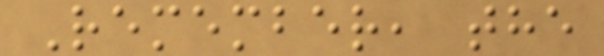Remember, the
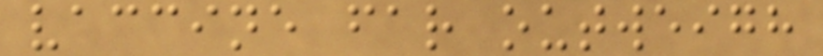vaccine far outweigh
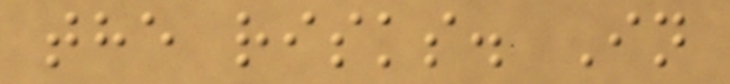the risks. In
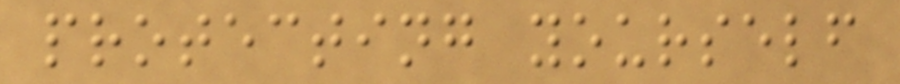protecting yourself
